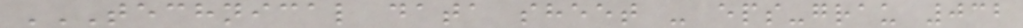TECHNICAL DATA SHEET - EPS-GRAU 032
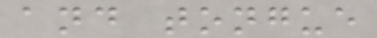and tongue
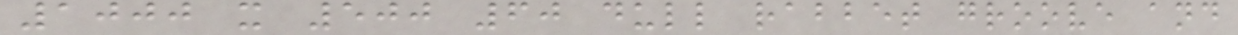1000 x 500 60 dull rabbet groove and
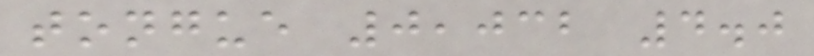tongue 0,032 4.0
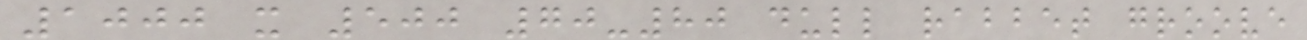1000 x 500 70-80 dull rabbet groove
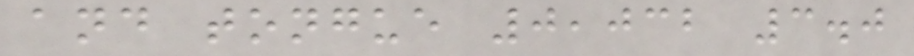and tongue 0,032 3.0
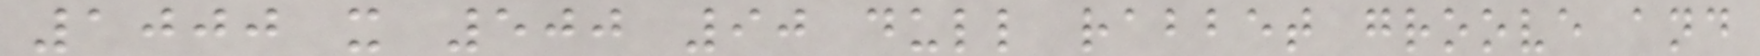1000 x 500 90 dull rabbet groove and
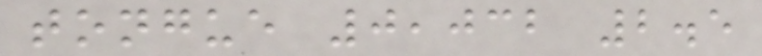tongue 0,032 2.5
